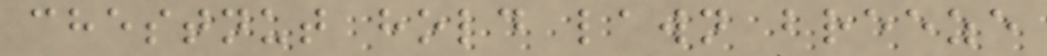chestnut hold lawn breeze
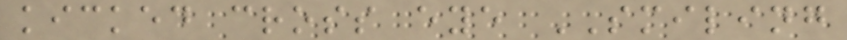kicked cross eye SMILING
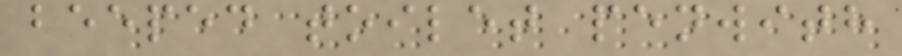beeped toilet penwith
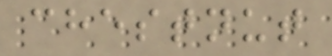chestnut
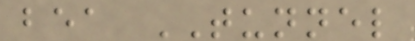bea TUNNEL
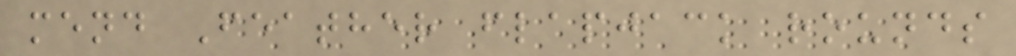mend Feather flapjack rounds
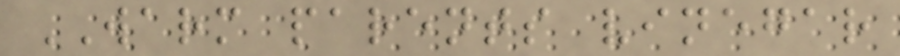WARM parents vinegar
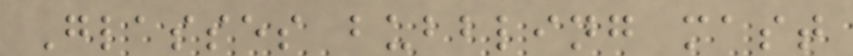Glasses bubbling mast
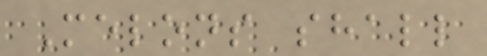Melons shall
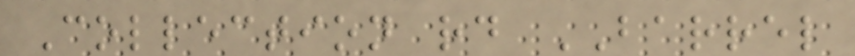Collection rd BARREL
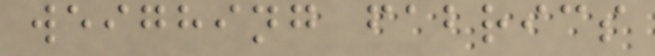weighing fabrics
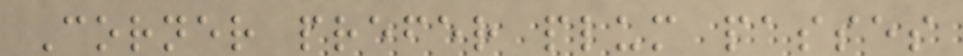Corner prefer plum passes
